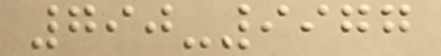790-9977
